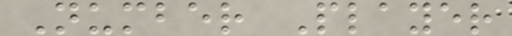Number Player
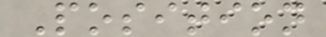Position
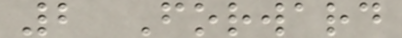2 Forward
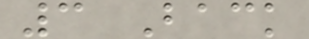3 Back
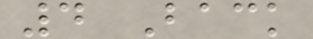4 Back
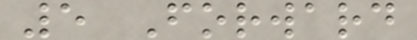5 Forward
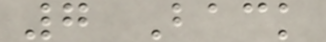7 Back
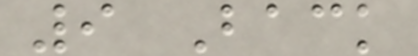9 Back
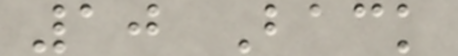10 Back
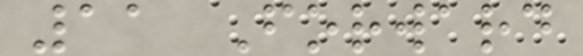11 Forward
